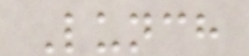Lunch
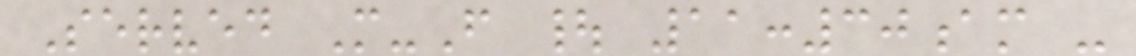Served M-F | 11:30am -
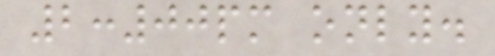2:00pm only.
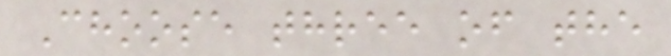Choose three of the
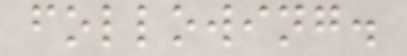following.
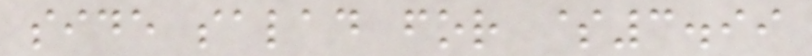side salad for $3.99
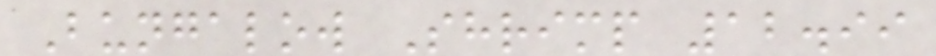Bungalow Shrimp 12.99
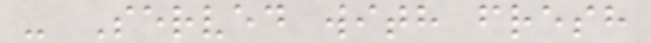- Served with fresh
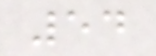54
